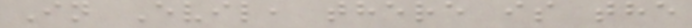In Evil, there is the
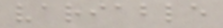variable
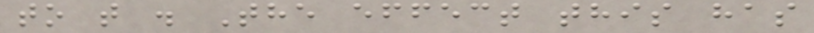to t . The effect this has
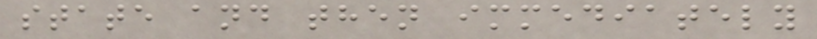state and then immediately
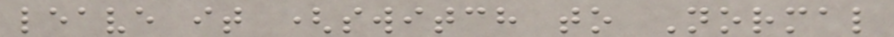leave it (switch to Normal
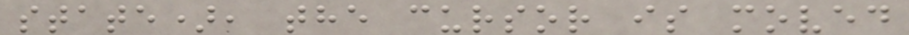state), the cursor is moved
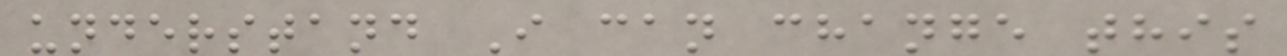understand I can change this
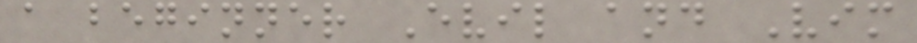a beginner Evil and Vim
